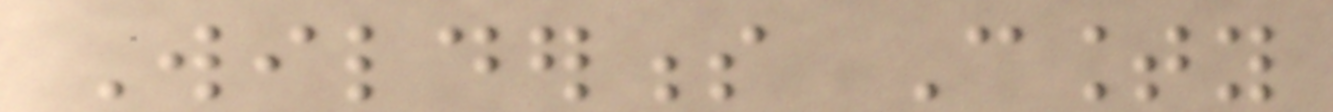Wilderness County
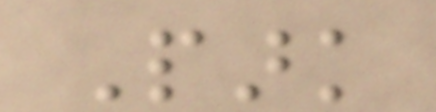Park
